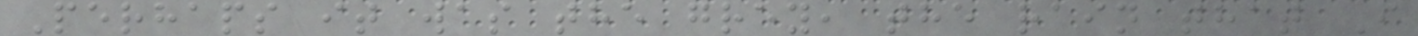Perhaps it was the grey, the rain that I
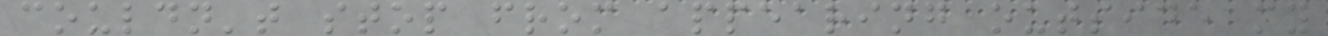couldn't stop from appearing outside my
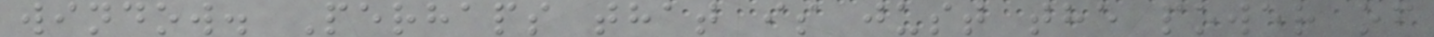window. Perhaps that is just the power of
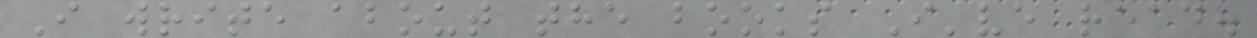I write about the books I've read.
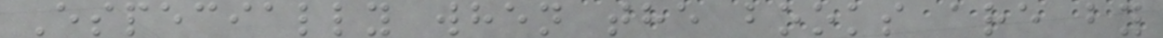Especially when the books are by
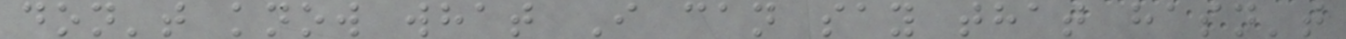don't know what I can say that hasn't
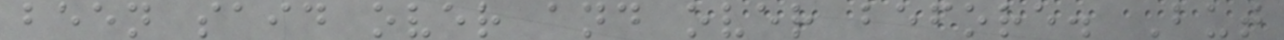been said over and over before. But
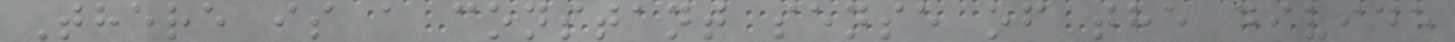There is a constant sense of the divide
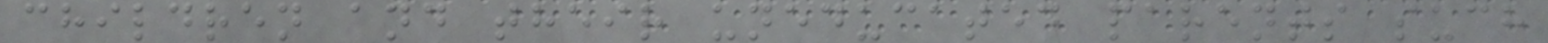children and their uneducated parents such
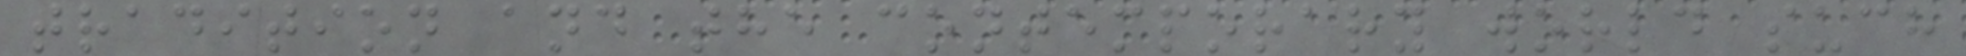tradition and the contemporary world such
